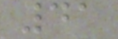41
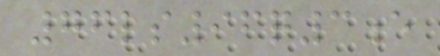76ls96q3e
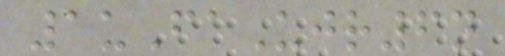1uFaUjr6n
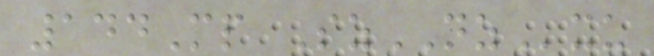144Mp SzNZxu
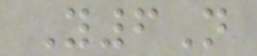Y6N
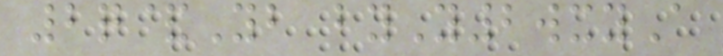2q&Yb byY2wxyA
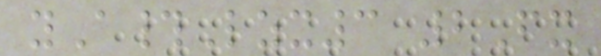yA#Lzx3 2Fx
